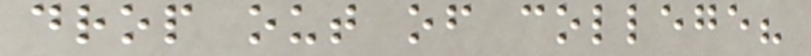drop out of college?
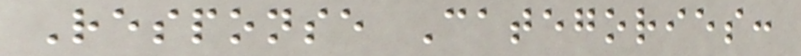Response Categories:
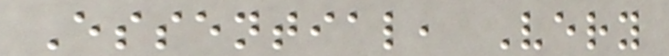Essential, Very
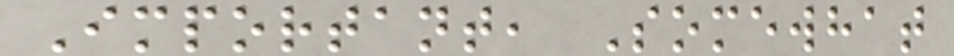Important, Somewhat
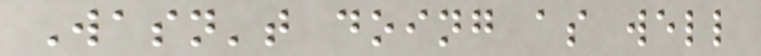Wasn't doing as well
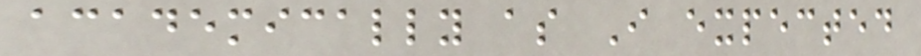academically as I expected
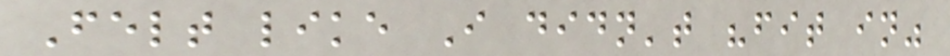Felt like I didn't "fit in"
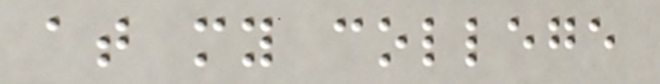at my college
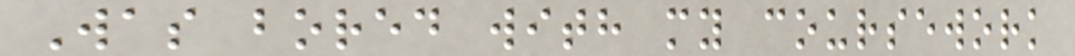Was bored with my coursework
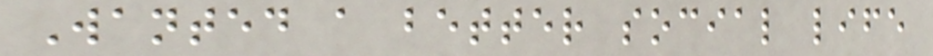Wanted a better social life
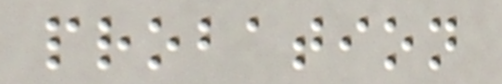probation
